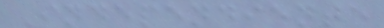Independiente
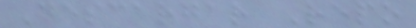Descargar Repo
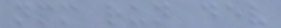npm run dev
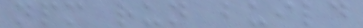npm run build
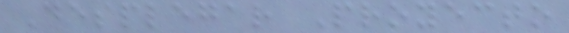Desplegar Proyecto
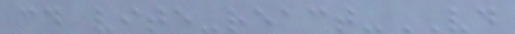cd vite-react-VD
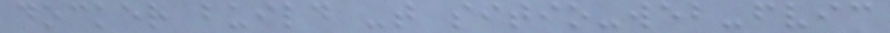docker build -t sitio-web-fvic
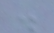.
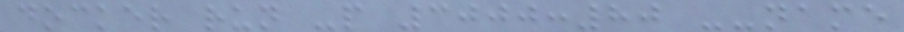docker run -p 3000:80 --name
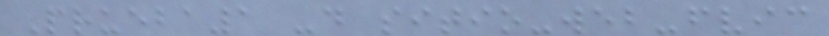Prueba1 -d sitio-web-fvic
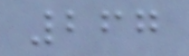267
